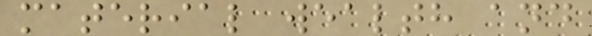material wealth and
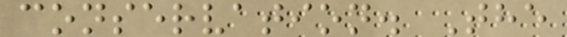conservation. The
